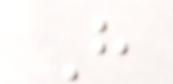H
